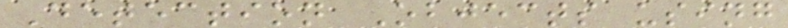Detection Objects using
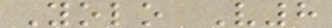Yolo V8
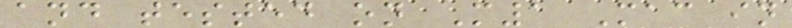and tested on M1 Mac in
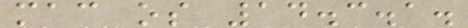mac os 14.3.1.
